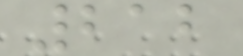212
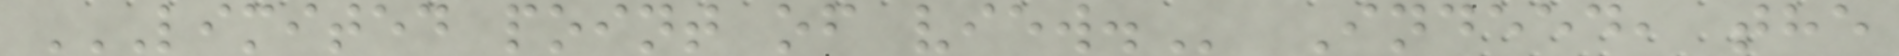LIMITED POINT OF VIEW. Indeed, the
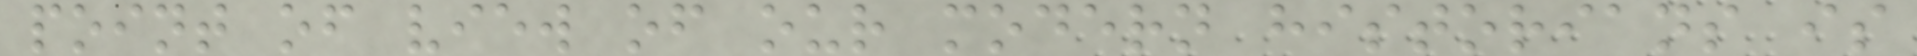point of view of our modern historians is
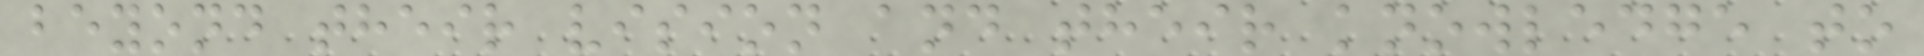beyond their vision and their knowledge to
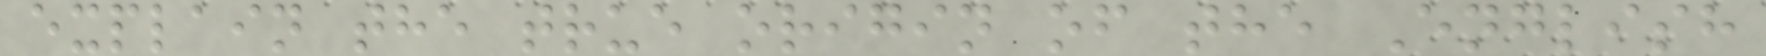explain the true origin of the English
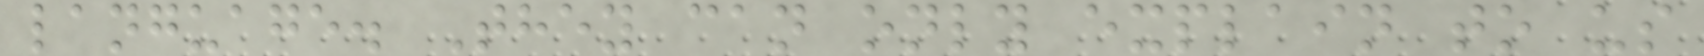language. They can only explain to us
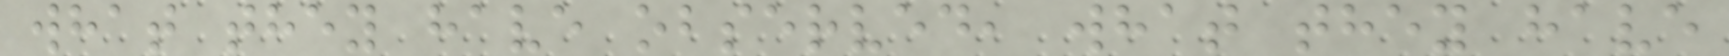what they have observed, what they have
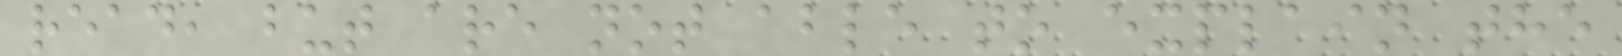read, but are not able to explain the
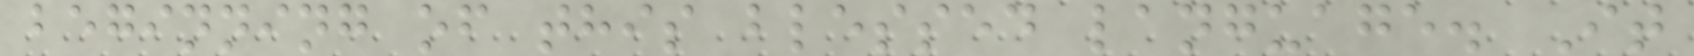beginning of this blessed language. It
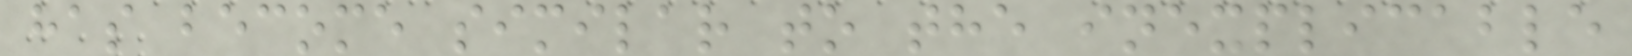has become similar to the inexplicable
